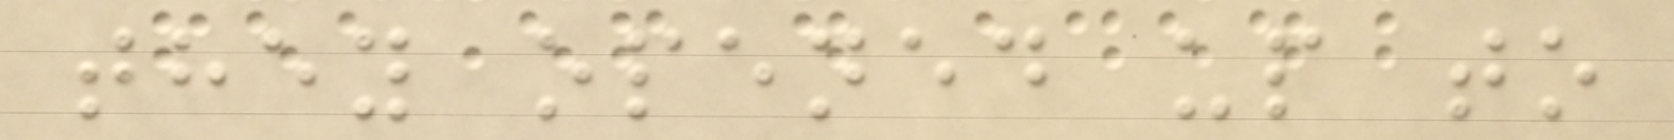they opened up to
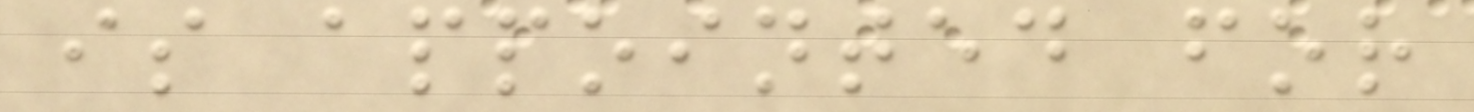is appointed for
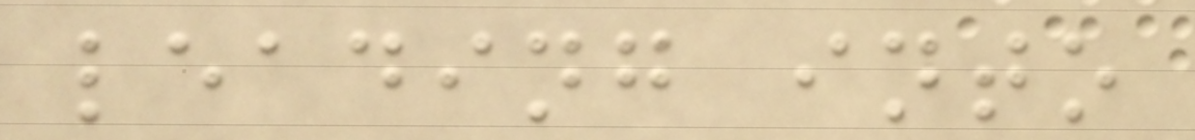leading into
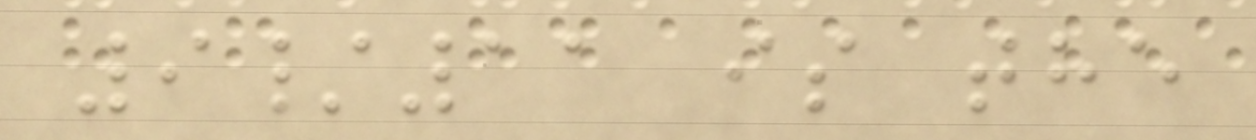9/11 is the
